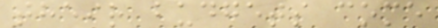their budgets come
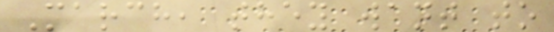March, they want to
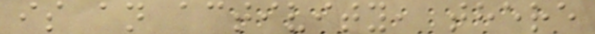is an activity, there
